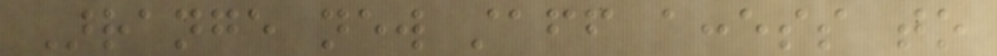Arrange new staff access to
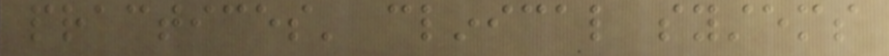practices' clinical systems
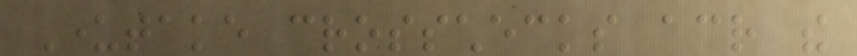Undertake crosschecks across the
